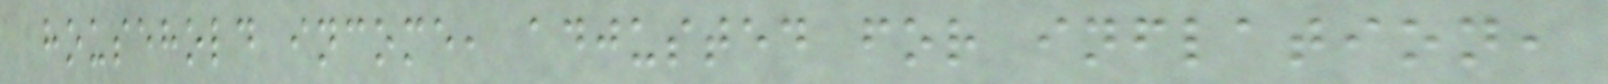household income, adjusted for inflation,
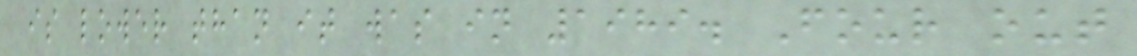is lower than it was in 1989. Four out
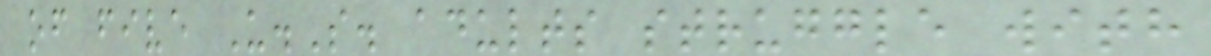of five U.S. adults struggle with
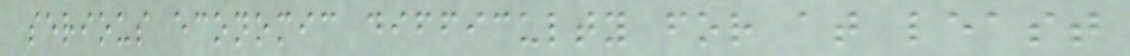serious economic difficulty for at least
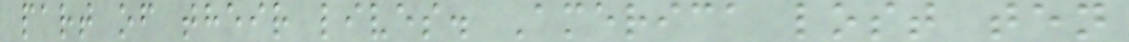part of their lives. America lost ten
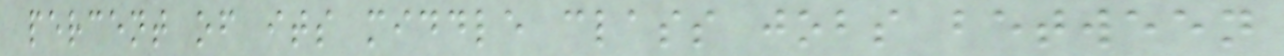percent of its middle class jobs between
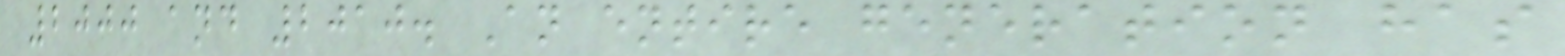2000 and 2010. An entire generation has
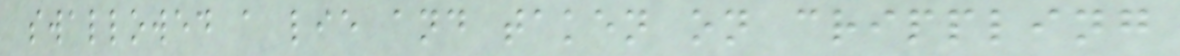swallowed a lie and taken on crippling
